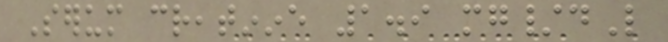Serum creatinine 1.9 mg/dL
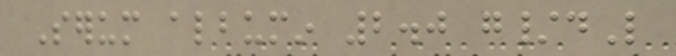Serum albumin 2.0 g/dL
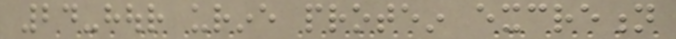24-hour urine protein excretion
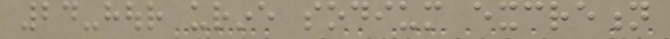24-hour urine sodium excretion
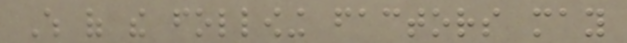Which of the following factors may
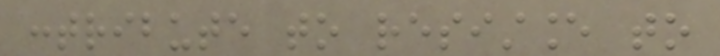contribute to resistance to
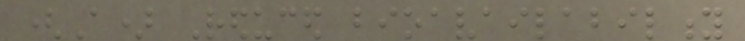(A) Reduced bioavailability
